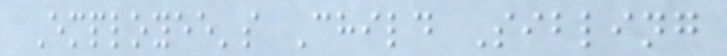Employee's Child Sibling
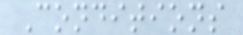Conditions
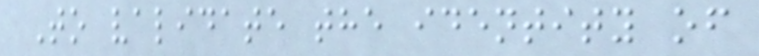To validate the identity of
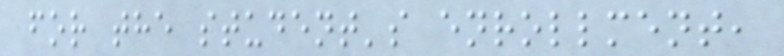for the student's enrollment,
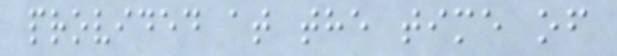provided at the time of
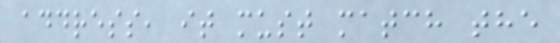address, it must match the
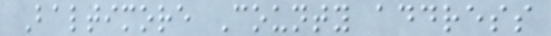Baltimore County address
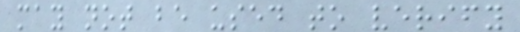may not be used to verify
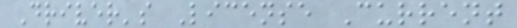Driver's License Current
